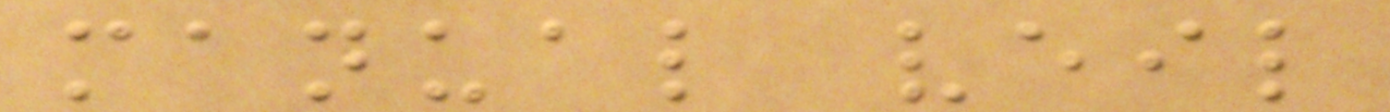manual veil
